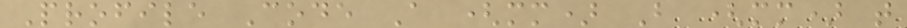Profile Code A (mm) B (mm) t
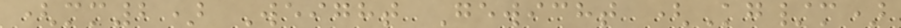(mm2) Weight Gewicht (Kg/m)
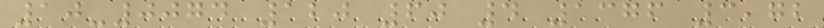10-0074 120 60 4 1376 3,72
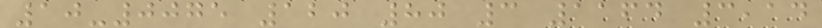10-0075 120 80 3 1164 3,14
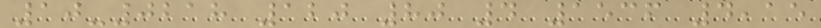10-0218 120 80 4 1536 4,15
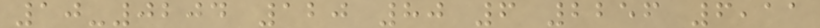10-0204 120 80 6 2256 6,11
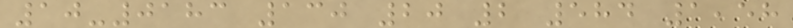10-0183 130 20 2 584 1,58
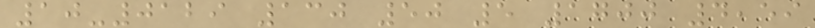10-0129 130 50 5 1700 4,59
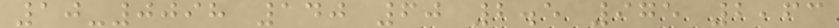10-0098 140 60 2.5 975 2,63
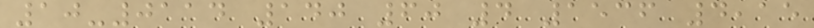10-0114 140 60 4 1536 4,15
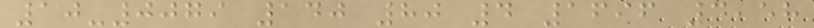10-0079 140 80 4 1696 4,58
